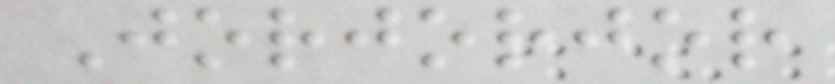Jorjorjor
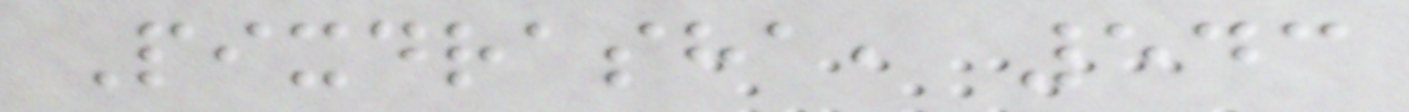Pixdrasha, 543
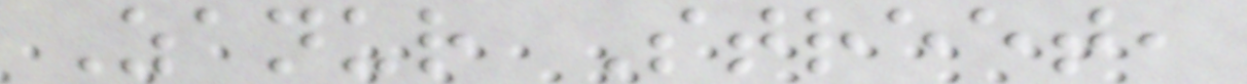Zanur Street,
